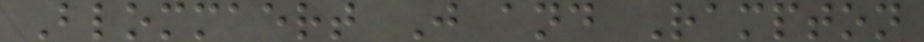Blommaert J and Rampton
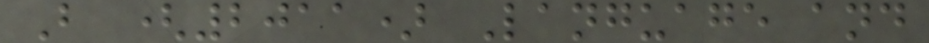B (2011) Language and
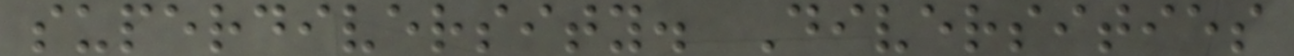superdiversity. Diversities
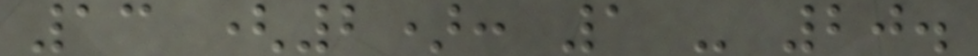13 (2): 1 - 20.
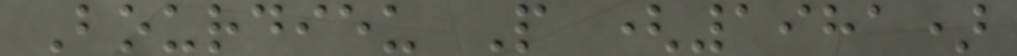Bourdieu P (1981)
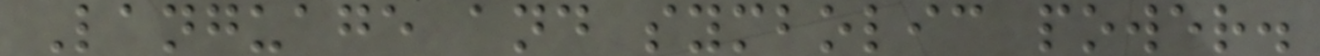Language and symbolic power.
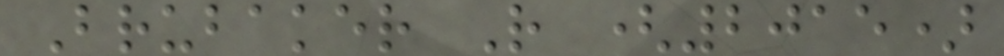Brubaker R (2015)
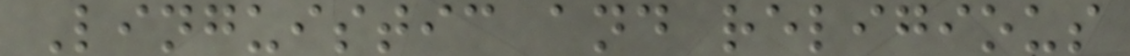Linguistic and religious
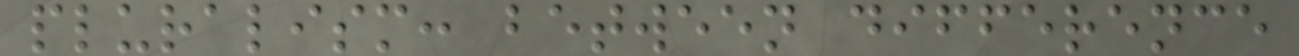pluralism: between difference
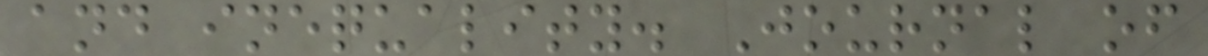and inequality. Journal of
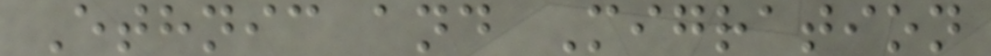Ethnic and Migration
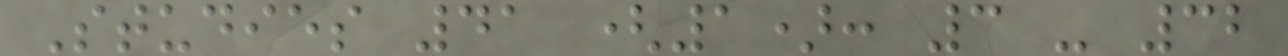Studies 41 (1): 3 - 32
